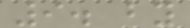9. by
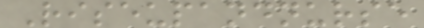Riseupandnurse
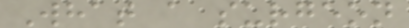What a surgeon
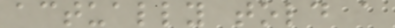actually told a
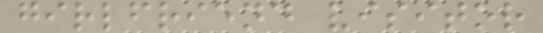girlfriend visitor
